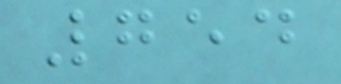754
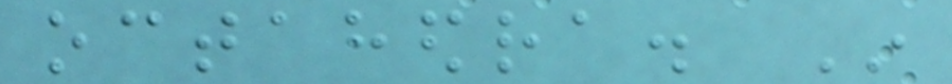octahedra. In
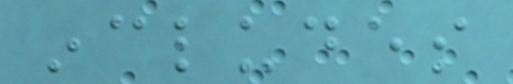includes
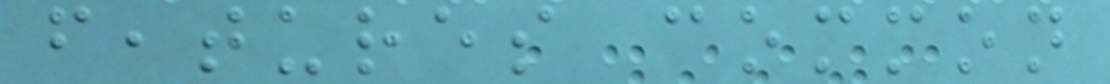features common
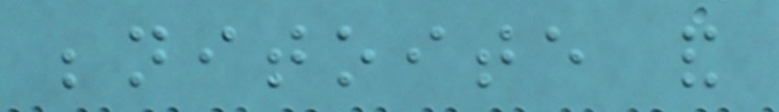benitoite and
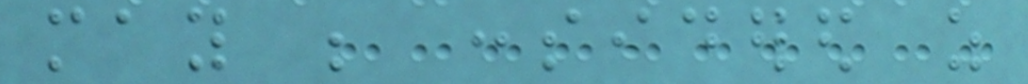may be considered as
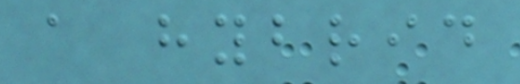a hybrid
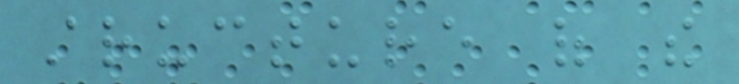structure of the
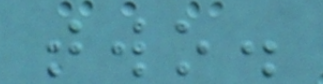two.
